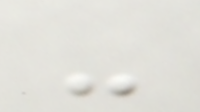-
